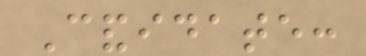Candidate:
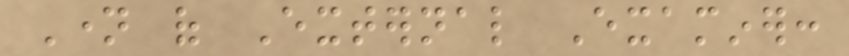Name of External Examiner:
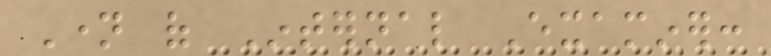Name of Internal Examiner:
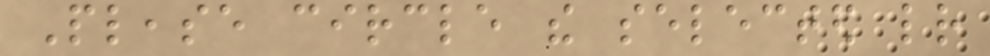Please circle the selected letter
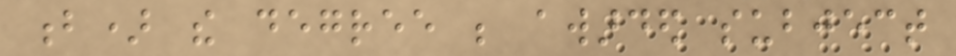b) the degree be awarded subject
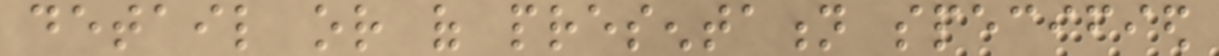detail or of presentation specified
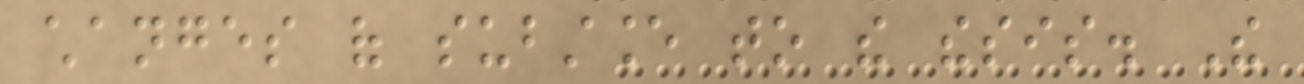changes of substance to the thesis. The
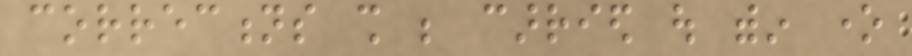corrections shall be carried out within one
